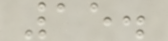15.
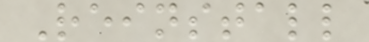Reinstall
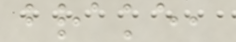brake,
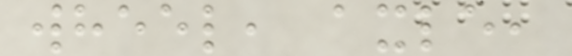wheel, axle,
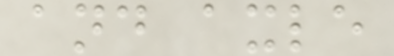and axle
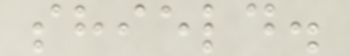shield.
